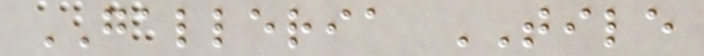GALLERIA TILE
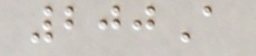200A
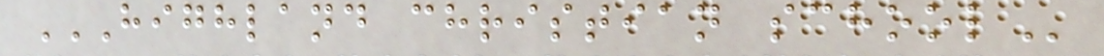HIGHLAND CHRISTIAN SCHOOL
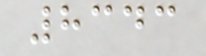8343
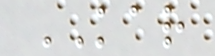KAR
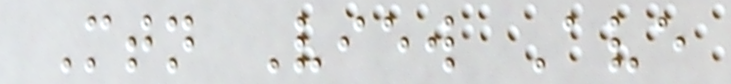Mtn View Ave
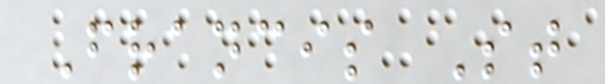Francis St
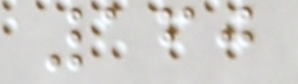160
